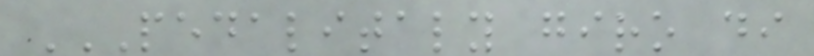PEDALITALY GIRO DI
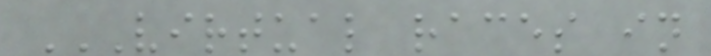VIRTUAL RACES IN
